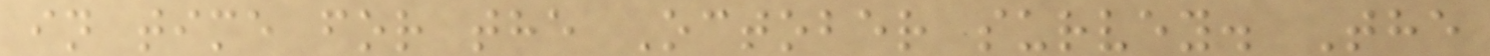in time for the October survey. The
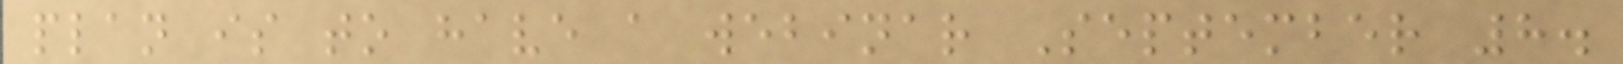plan is to have a webinar September 8.
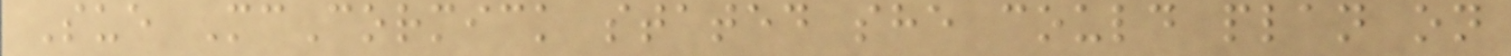Sue McCormick stated she could plan on
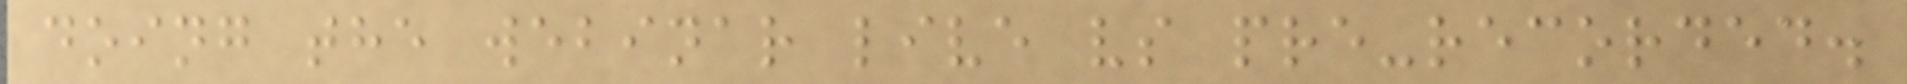doing the webinar live vs pre-recorded.
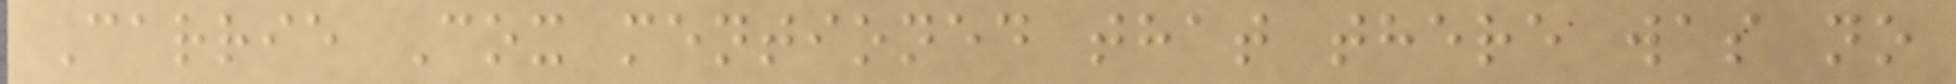Carrie Cox mentioned that there was no
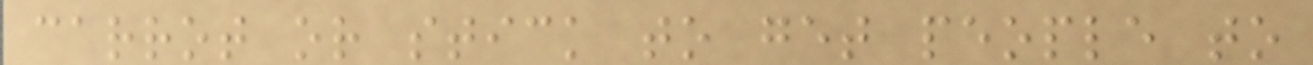carrot or stick to get people to
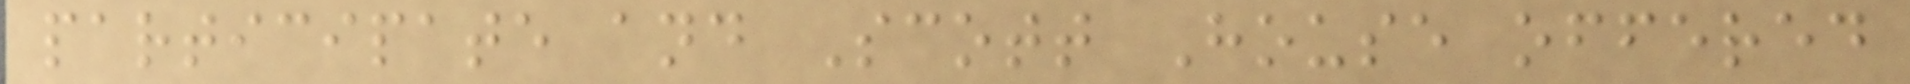participate and Scott House offered
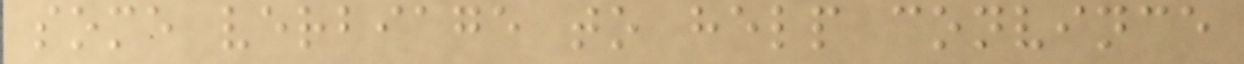some verbiage to help convince
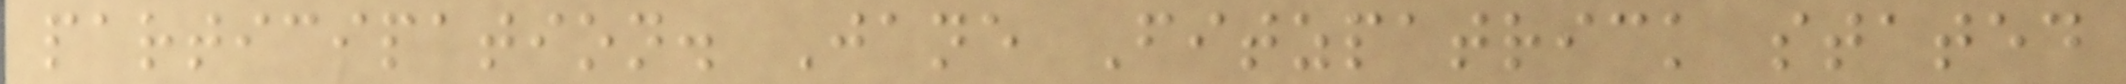participation. Jane Fitzpatrick stated
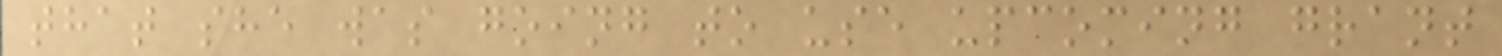that she was going to use upcoming grant
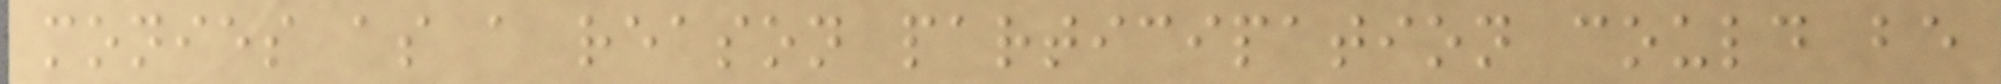monies as a reason participation could be
